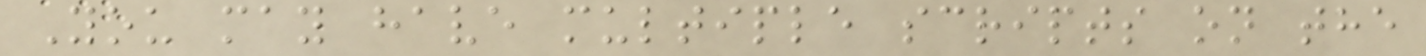You may have multiple scripts on the
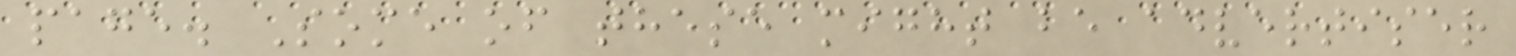page. Some of these might be advertiser
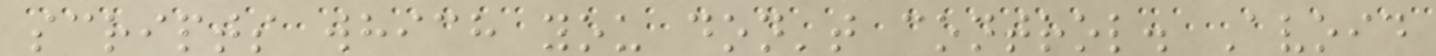scripts which you don't control. Avoid
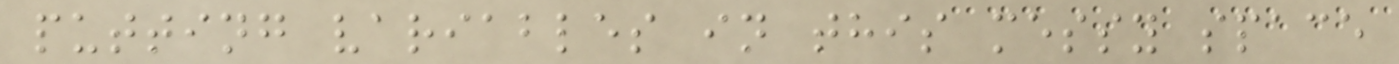putting variables in this messy space
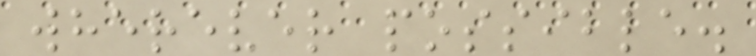wherever possible.
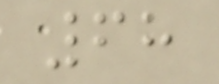68
